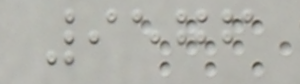9576
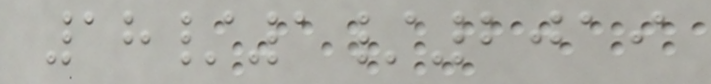18/1/2019
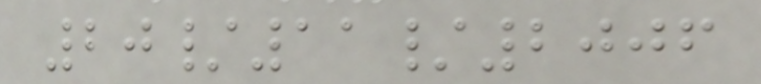20/11/2006
